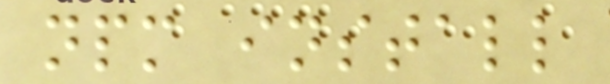npm install
